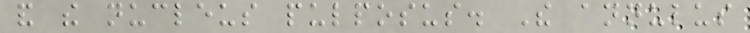and the nucleus pulposus. The annulus
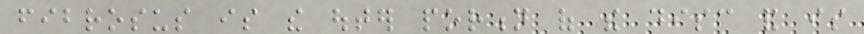fibrosus is the outer portion of the disc and is
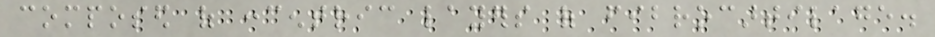composed of concentric layers of fibrocartilage.
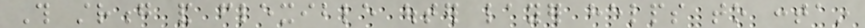This strong and flexible outer layer helps to contain
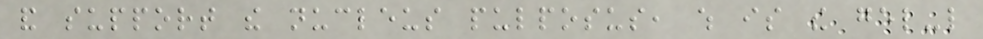and support the nucleus pulposus, which is the gel-like
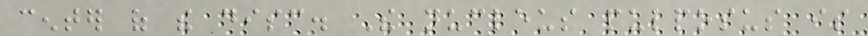center of the disc. The nucleus pulposus is
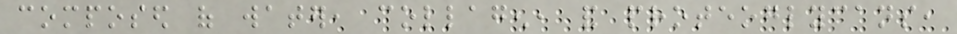composed of water, collagen, and proteoglycans,
